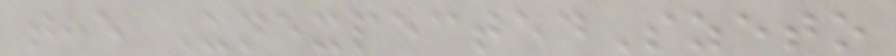the UnexpectedSzeto
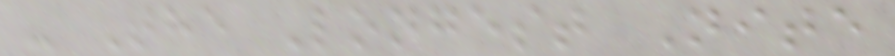- The Longest Nite
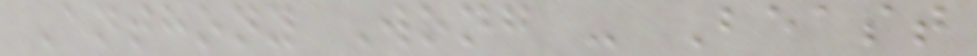Anthony Wong - Beast
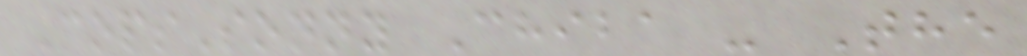CopsSonny Chiba - The
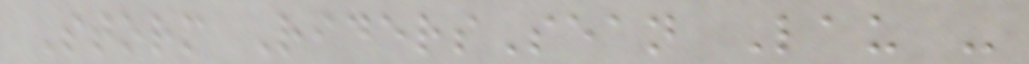Storm RidersSean Lau -
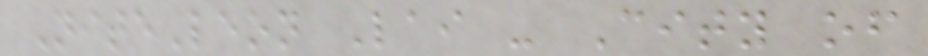NiteLeon Lai - City of
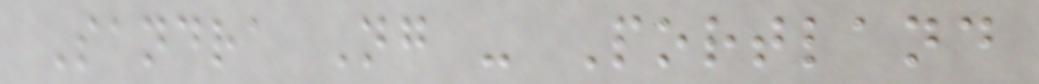Sandra Ng - Portland
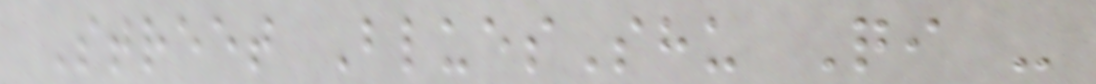Street BluesShu Qi -
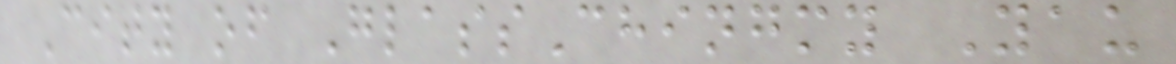City of GlassChingmy Yau
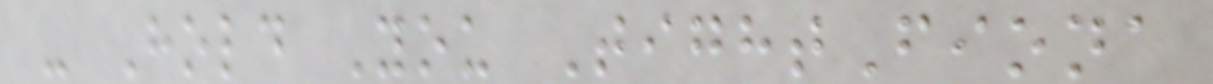- Hold You TightFiona
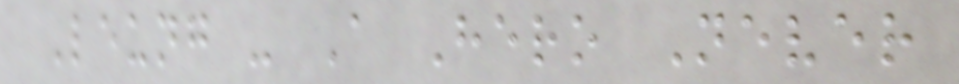Leung - A Hero Never
